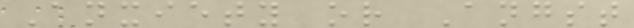Anxiety or Angst
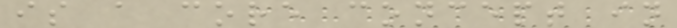is a core concept in
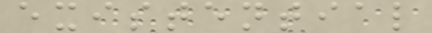existential
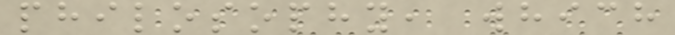philosophy, which
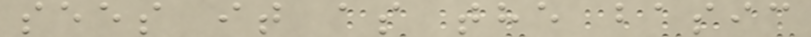sees it as the basic
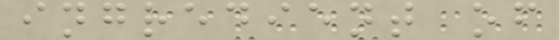ingredient of
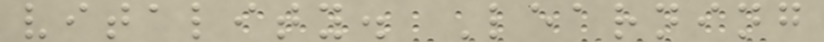vitality. Learning
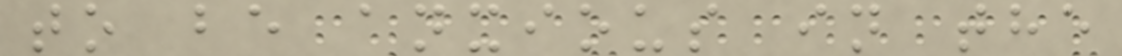to be anxious in the
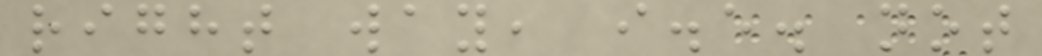right way, i.e. not
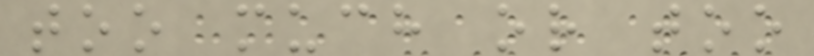too much or too
